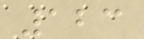123
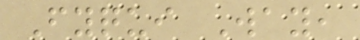Fyqui Way,
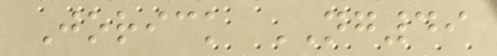Jorick NG49
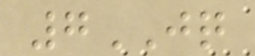7JQ
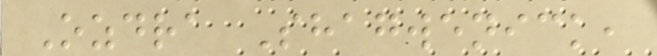Ozdra Shagwenick,
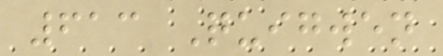613 Quigwen
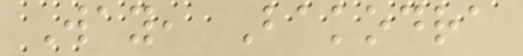Way, Bakodra
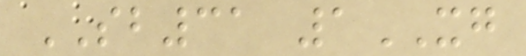SB31 1XG
